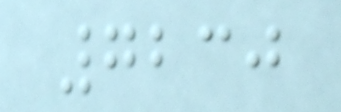7230
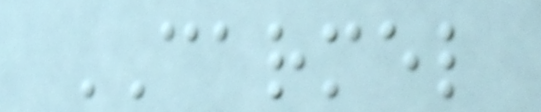CARMEL
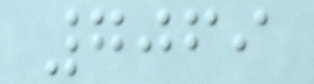7069
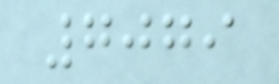7079
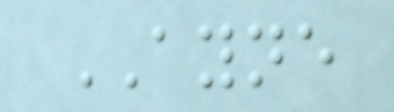AYNE
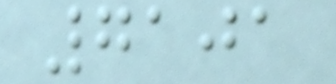7101
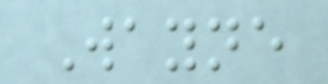Wayne
